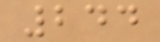244
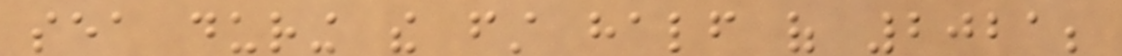sea during the first half of 2021;
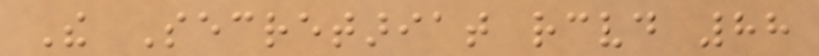The Secretariat received 88
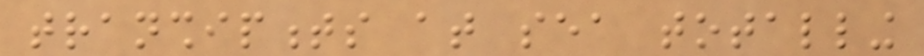transhipments at sea totalling
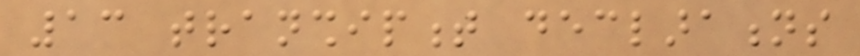13 transhipment declarations
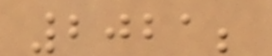2021;
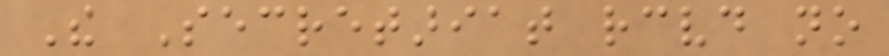The Secretariat received no
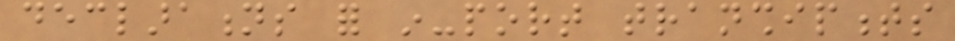declarations for in-port transhipments
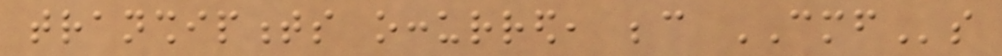transhipments occurred, because CMFs
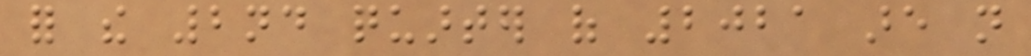for the 2nd quarter of 2021 are not
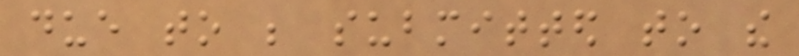due to be submitted to the
